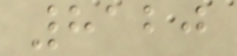8120
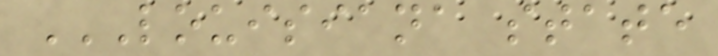LOUISIANA STATE
